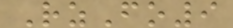RzFo9
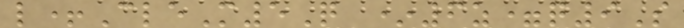l+CleM5Q *6z=q9S
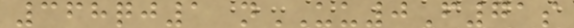368qj1 nUU0F71s
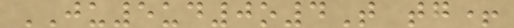JU5ud0o4T tg+
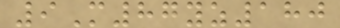9M87yz180
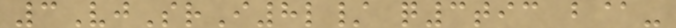3VjSrI8l/ q3tic b@-
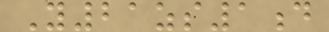Y21zs1d
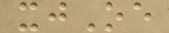xjOe
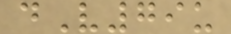dV79u
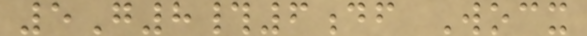5G8#6df Wocx
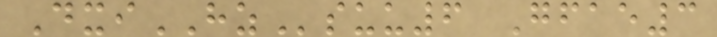DxiHZsuu6 Gfae3
